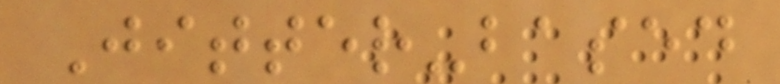Jitter-based
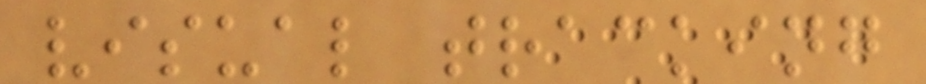visual tracking
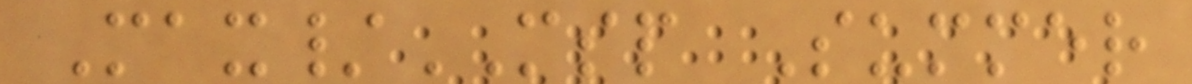Max/MSP Summer
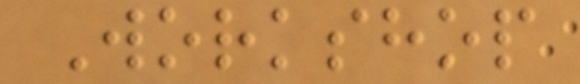Workshop
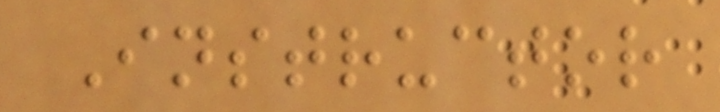Instructor
